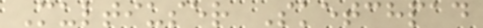Multiuser Sketchpad
